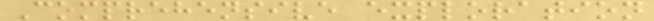Comprehensive exploration
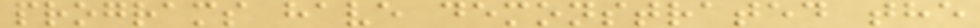programs have demonstrated the
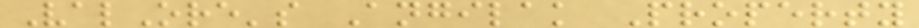ValOre's Angilak Property
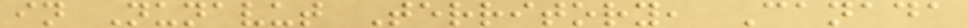in Nunavut Territory, Canada
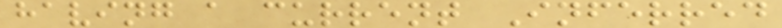having a current Inferred
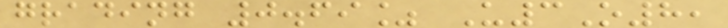grading 0.69% U3O8,
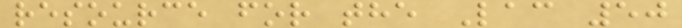resource for the Lac 50
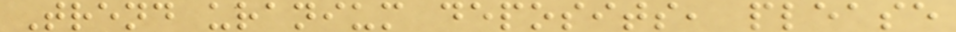Trend uranium deposits, please
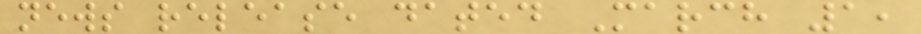news release dated March 1,
